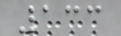133
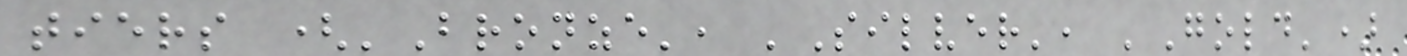tiers ('Bronze', 'Silver', 'Gold')
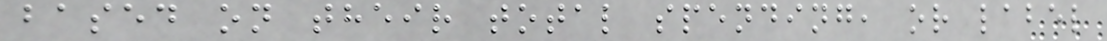based on their total spending, or label
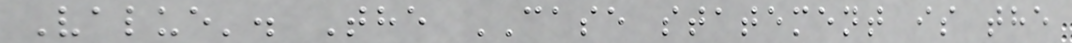Value'. The CASE statement is the
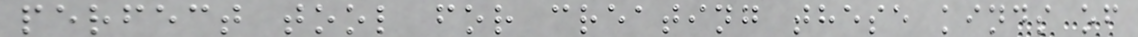perfect tool for creating these kinds of
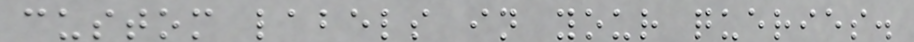custom labels in your queries.
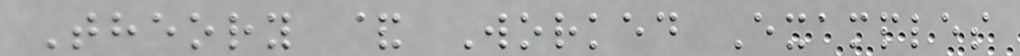Theory & Worked Examples
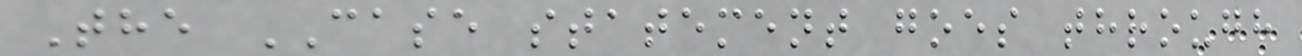The CASE statement goes through
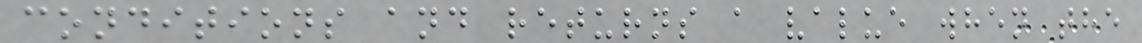conditions and returns a value when the
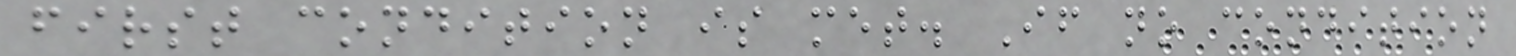first condition is met. If no condition
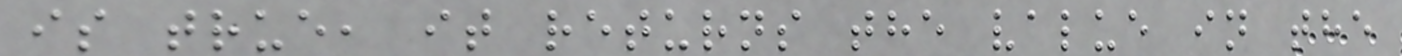is true, it returns the value in the
